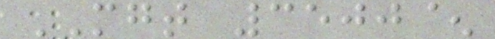MGT 3500^
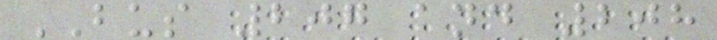BUS 207 and 208
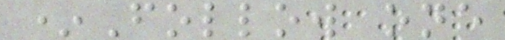*Follow one
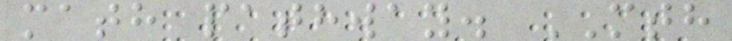math pathway. MTH
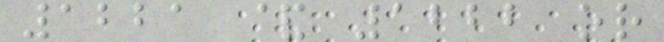1221 & 1222 or
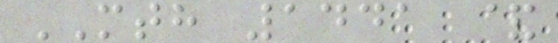MTH 1441 &
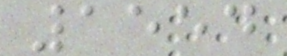1554
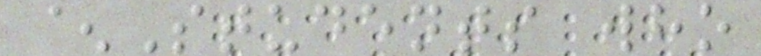^Students who
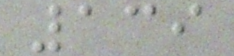139
